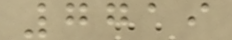7719
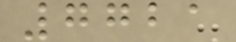7721
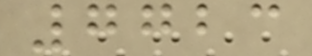7723
